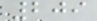209
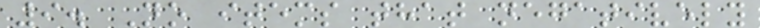9. No items that negatively
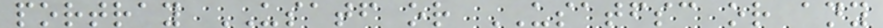portray USATF or USATFSC or any
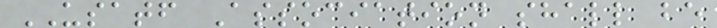USATF Association shall be
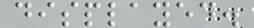displayed.
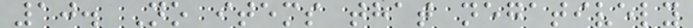10. No items that negatively
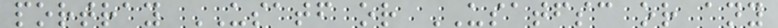portray USATF or USATFSC or any
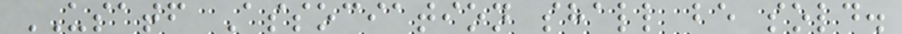USATF Association shall be sold.
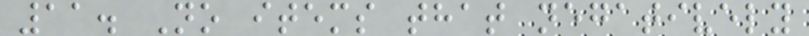11. No items that negatively
